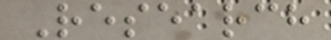Research
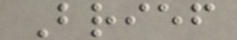Brief
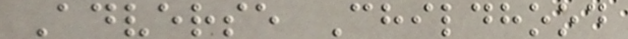Adverse Childhood
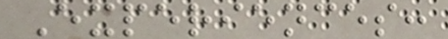Experiences:
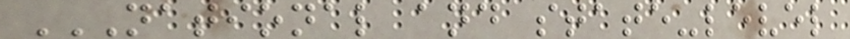NATIONAL AND STATE-LEVEL
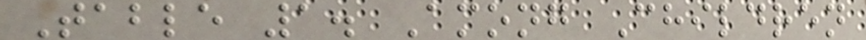Table 1. Among Children
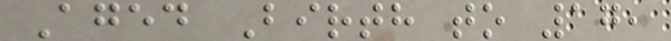Aged Birth to 17,
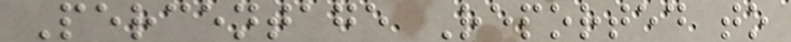Percentage Reported to
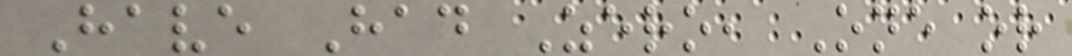Have Had Zero, One or
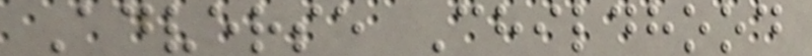Adverse Childhood
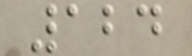124
